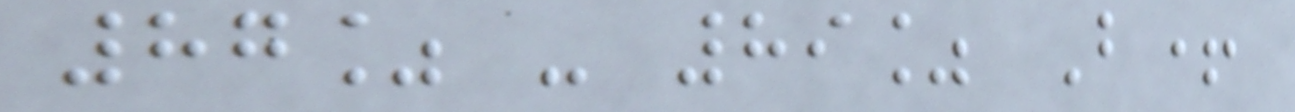87% - 89% B+
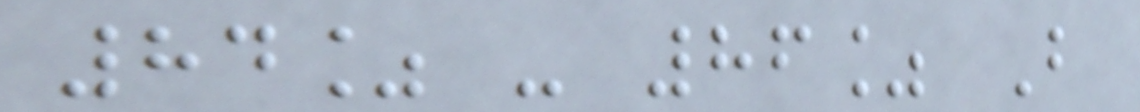84% - 86% B
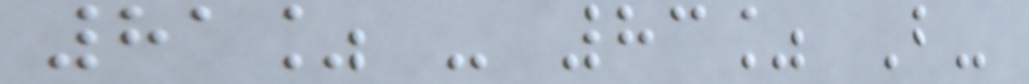81% - 83% B-
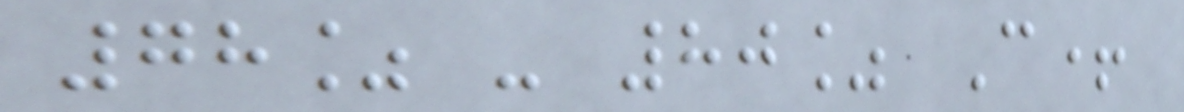78% - 80% C+
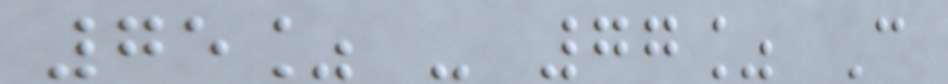75% - 77% C
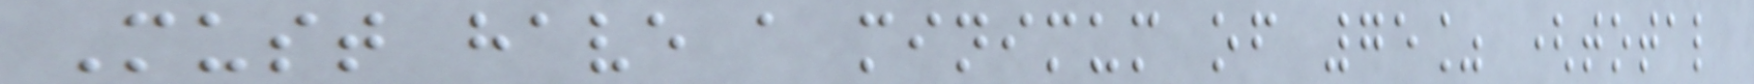Must have a minimum of 75% (total
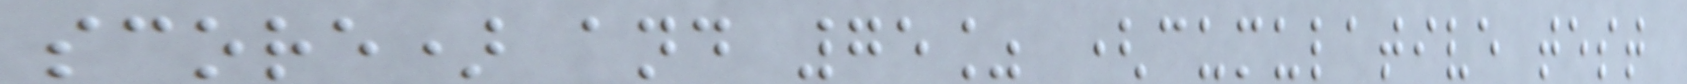score) and 75% (cumulative test
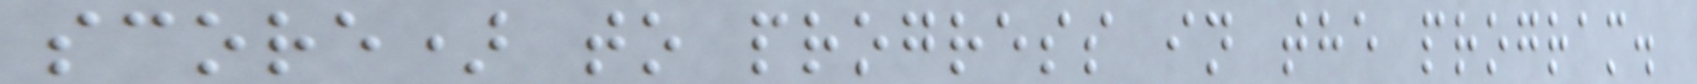score) to progress in the program.
